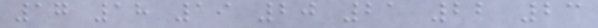17 18 19 20 21 22 23
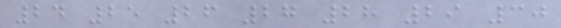24 25 26 27 28 29 30
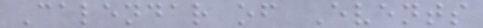Calendar of Events
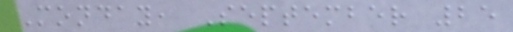Monday, September 25
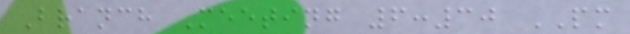Branch Meeting 6:30 PM
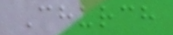Church
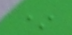*
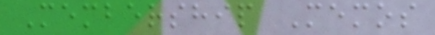Membership Memos
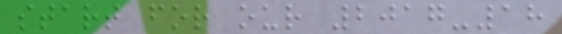start for our 2017-18
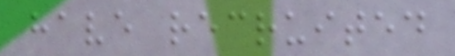have recruited
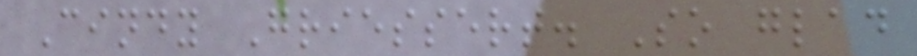Cindy Griessert. So glad
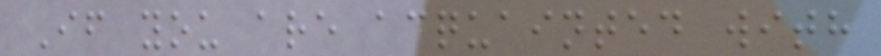If you are acquainted with
